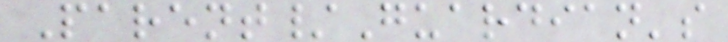Parent/Guardian's
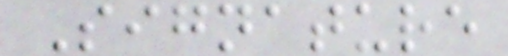Signature
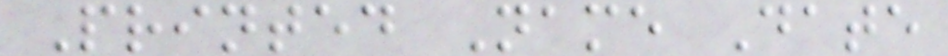Printed Name Date
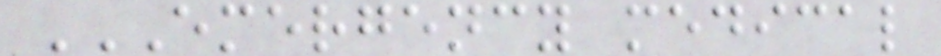EMERGENCY MEDICAL
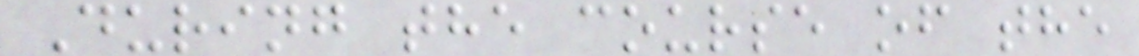During the course of the
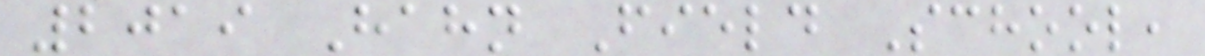2019 Hahn Field School,
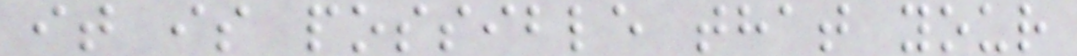it is possible that your
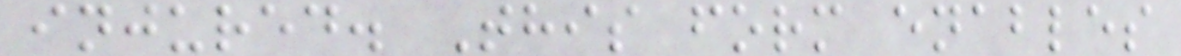injured. This form enables
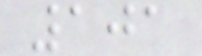101
